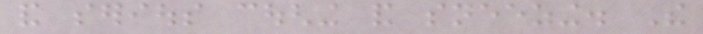and serious coughing and sneezing. The
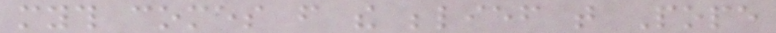myth comes from the belief that Pope
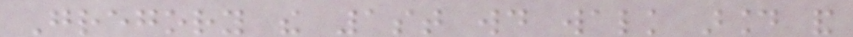Gregory the 1st would walk around and
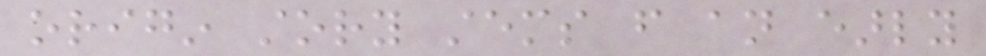origin story stems from an early
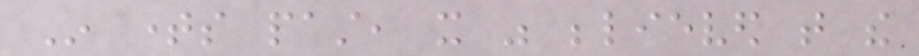In times past, it was believed that the
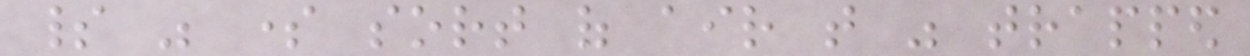spirit was some sort of air that was trapped
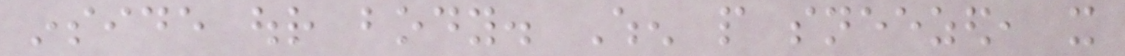inside our body. When people sneezed, it
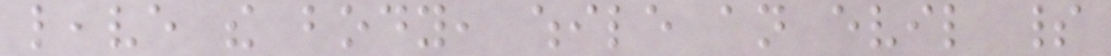leave the body, while an evil spirit
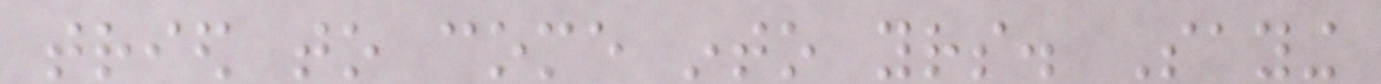tried to come into yours. Saying
